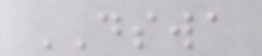DSWA
